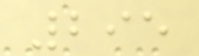295
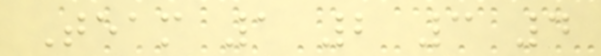Team 1 2 3 4
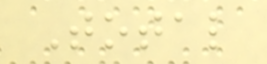Total
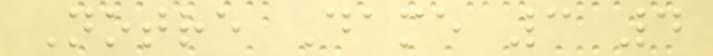Notre Dame 3 4
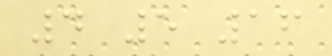4 5 16
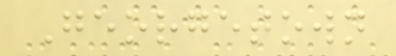Georgetown
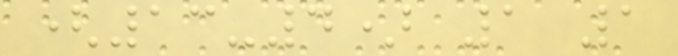(13-4) 1 1
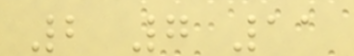2 7 11
